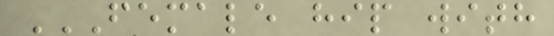FEMALE HIP WITH
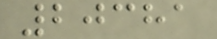20381
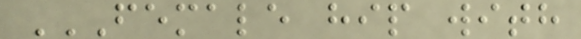FEMALE HIP WITH
